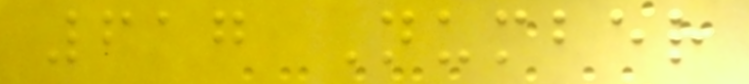617 Number
